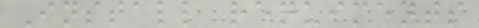Install requiments
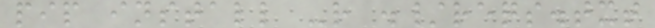pip install -r ./reqs.txt
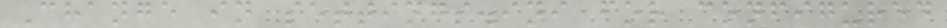Change in settings.ini for configured
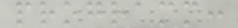programm:
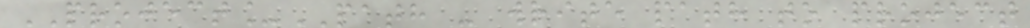PROJECT_PATH - write path to project
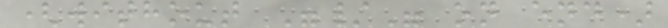(without "/" on end)
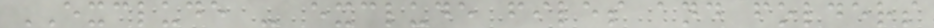EXCLUDE - exclude files and folders
